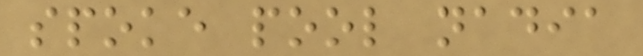spoke pool nadia
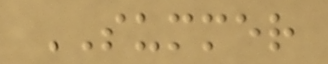SUMMER
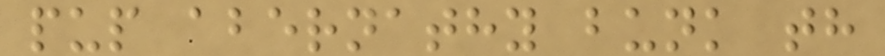pup abernathy bunk th
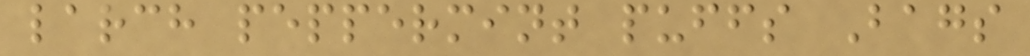larch peppermint puffs Bags
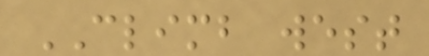CLIMB west
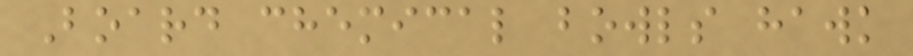Board chemical bowls hawk
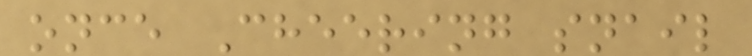once Cheering snail
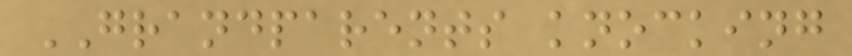GRANDPARENTS knocking
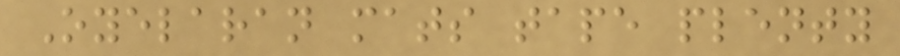Oyelaran mats tape plenty
